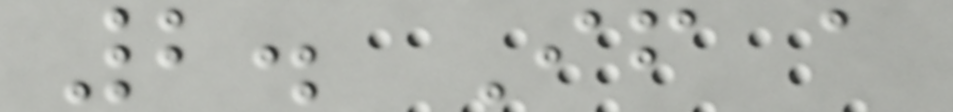2. If a
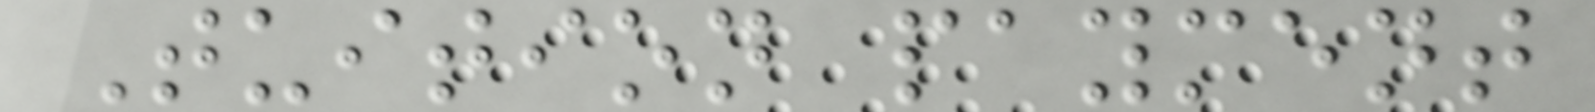Tuition payment
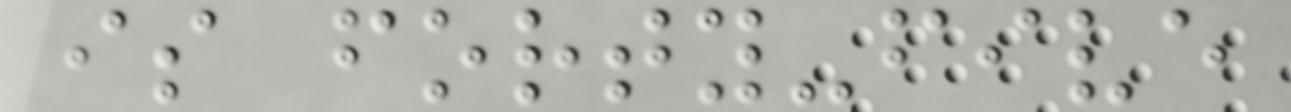is forty-five
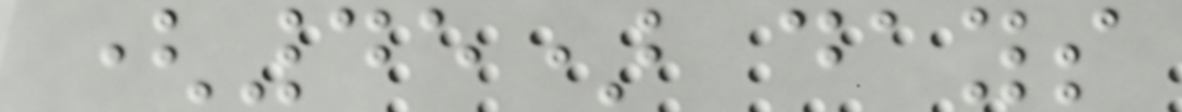(45) days
